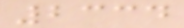2334
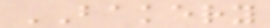BAKERY
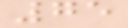75
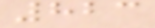823
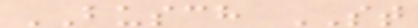BUSCH ST
